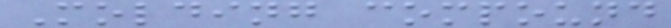Molding compound
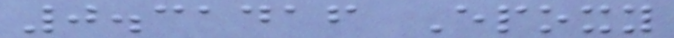0.31416 Epoxy
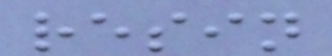resin
